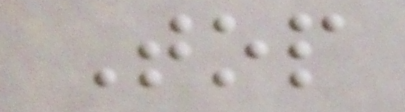Top
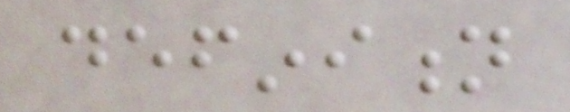definition
